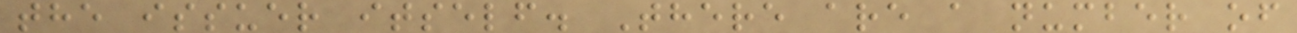the issuer itself. There are a number of
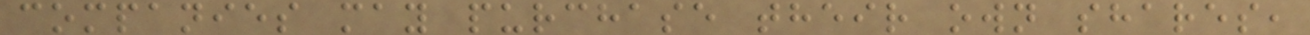companies may purchase their own shares,
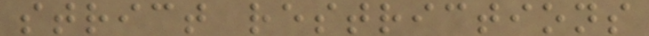strict restrictions
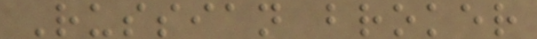Russian broker
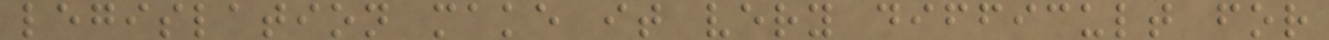legislation make it very difficult for
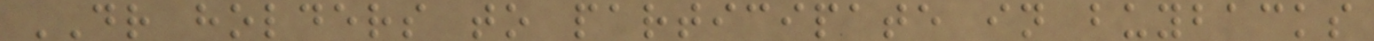DR holders to participate in buybacks
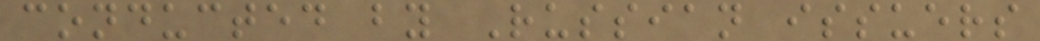conducted by Russian issuers
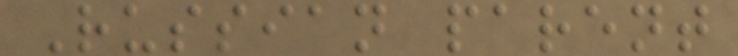Russian parent
